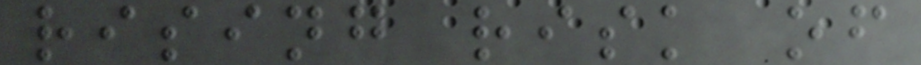rising risk of
